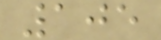105
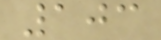103
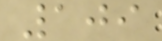109
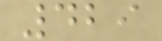429
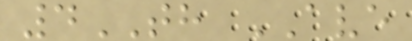4TH AVE
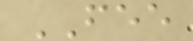FEE
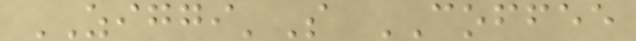ZIGGI'S COFFEE
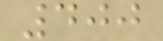400
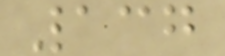137
